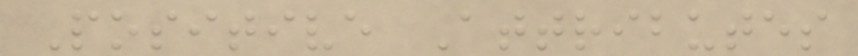Positive Attributes
